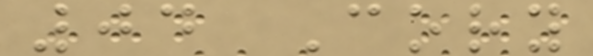04 Cory
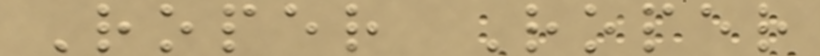Roper Roper
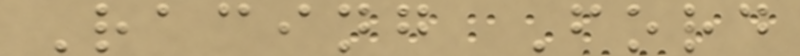Racing Ford
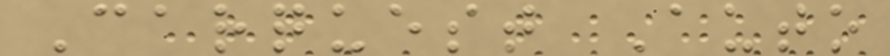Carquest Auto
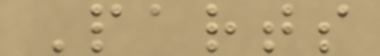Parts
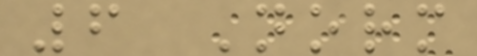6 Norm
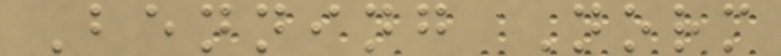Benning Norm
